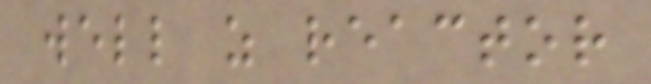well as reactor
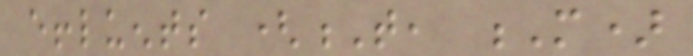effluents (T, M)
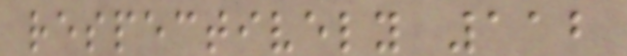respectively 112
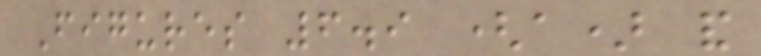Figures 6.9 (a) and
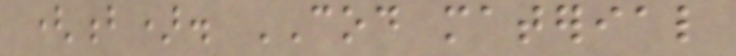(b). COD material
